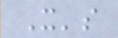It's
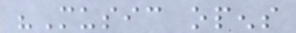"Music opens
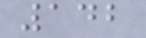142
